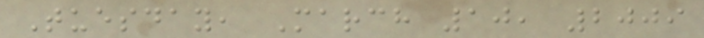Tuesday, March 10, 2009
